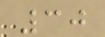30
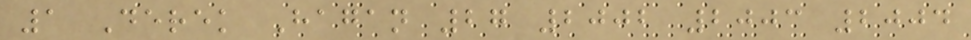1 Derek Hagan 27 2002 2003 2004
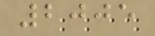2005
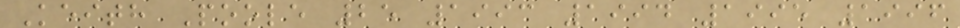Keith Poole 25 1993 1994 1995 1996
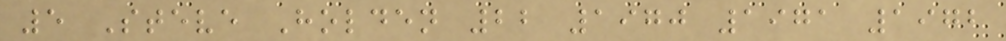5 Steve Holden 22 1970 1971 1972
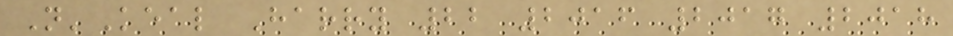N'Keal Harry 22 2016 2017 2018
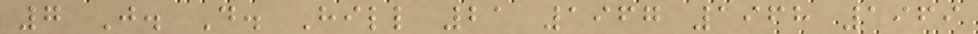7 J. D. Hill 21 1967 1968 1969
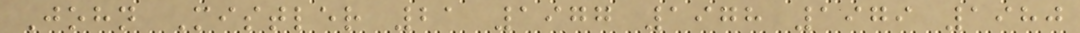John Mistler 21 1977 1978 1979 1980
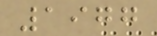1977
